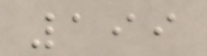199
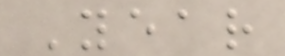Year
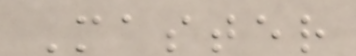Master
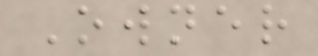Owner
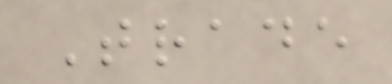Trade
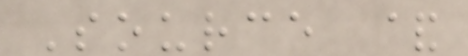Source &
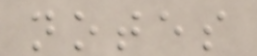notes
